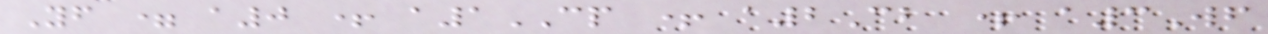Yf = a0 + a1CP + a2Cb + a3Wf
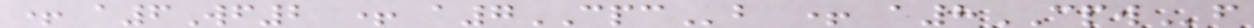+ a6Wf2 + a7CPCb + a8CPWf
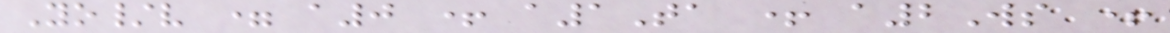Yo/v = a0 + a1Ta + a2Ws +
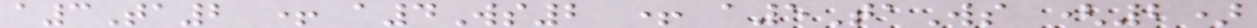a3Ta2 + a4Ws2 + a5TaWs (2)
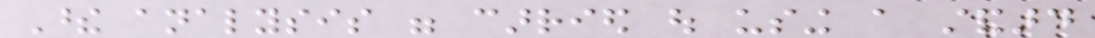These analysis were carried out using a standard
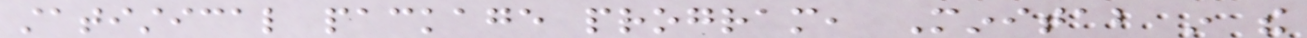statistical package program, Minitab in the
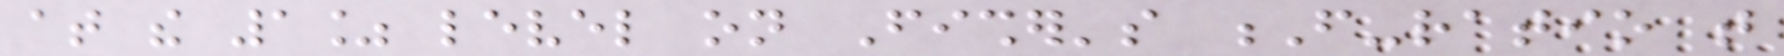at the 1% level on Fisher's F-ratio that
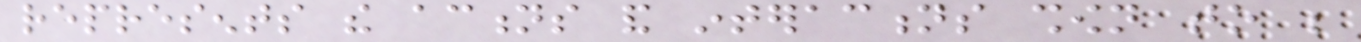represents the actions and interactions shown to be
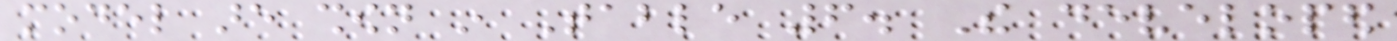model are shown in Table 6. The developed
